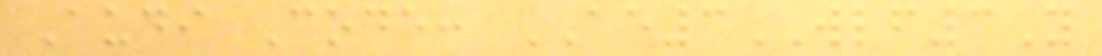Audi Code: AE3WLF3Y
